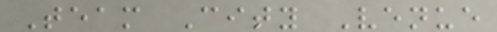Team City Venue
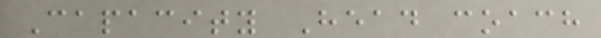Capacity Head coach
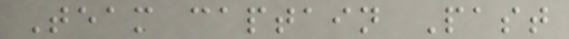Team captain Past
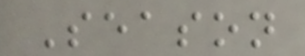Season
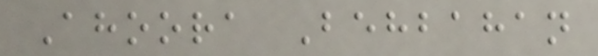Ahoora Behbahan
